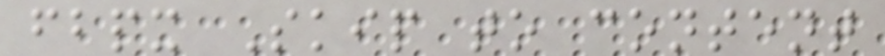fbpx Skip to content
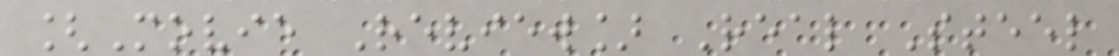[Movie Review] Real Steel
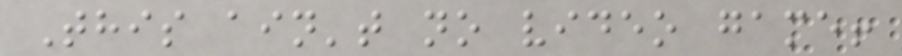This ain't no video game!
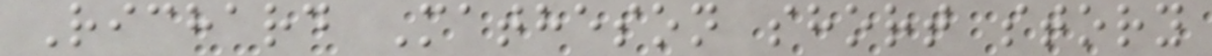Richard Matheson short story
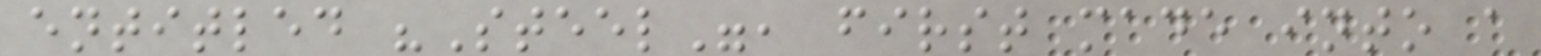entitled "Steel", first made into a
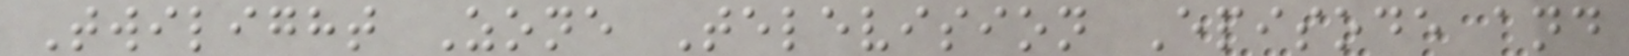Twilight Zone Television Episode and
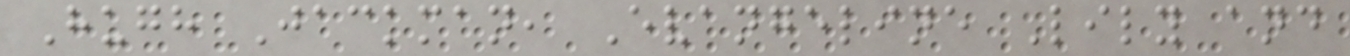Hugh Jackman, Evangeline Lily and
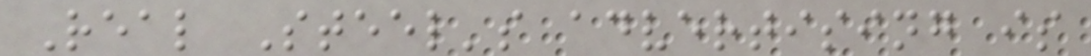Real Steel's advertising is
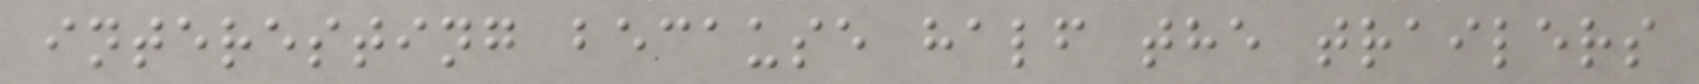interesting because half the trailers
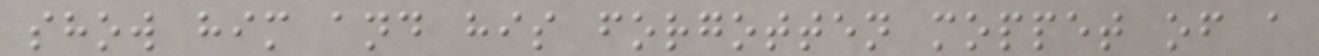show him and his forgotten moppet of a
